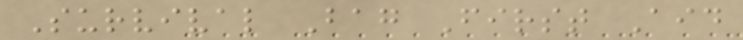Survival Bag First Aid
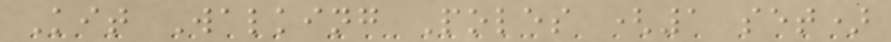Kit Walking Poles (1 set)
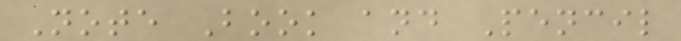Note Book and Pencil
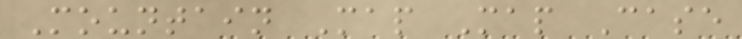Mountain Map Map Case
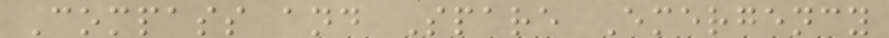Compass and Spare Emergency
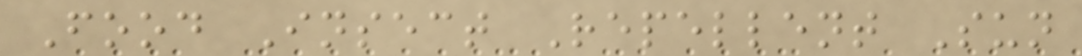Food Insect Repellent Sun
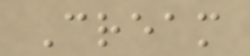Cream
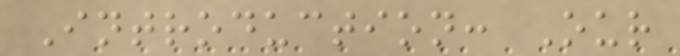Introduction: Our
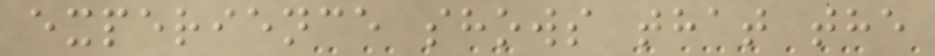experience shows that the
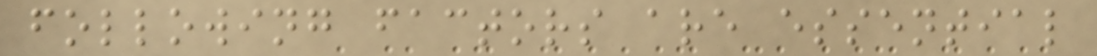following factors are essential
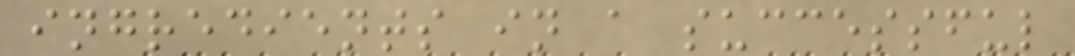ingredients in a successful
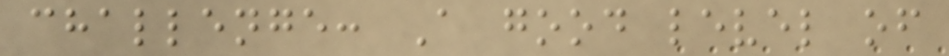challenge: A good level of
